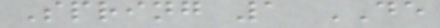Spring 1 DE
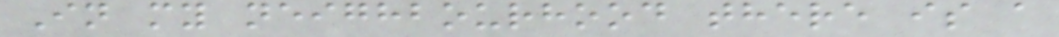In my neighbourhood there is a
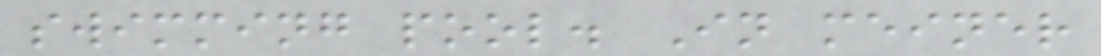swimming pool. In meiner
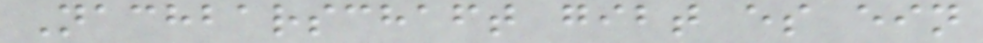Nachbarschaft gibt es ein
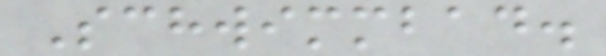Schwimmbad.
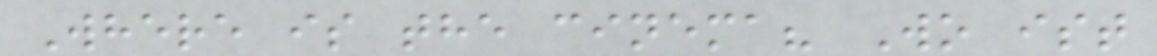Where is the cinema? Wo ist
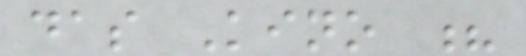das Kino ?
